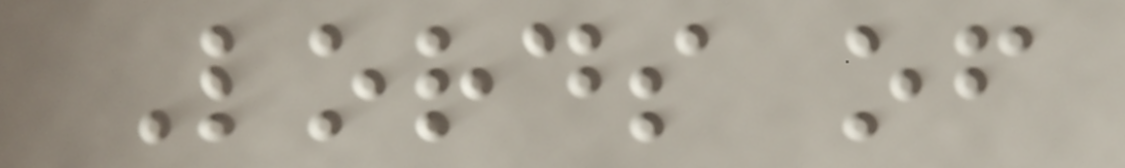Lords of
